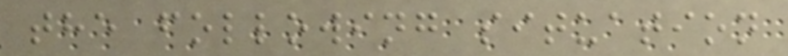the following situation
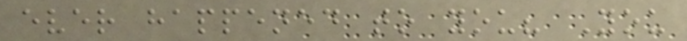ever happened to you? You
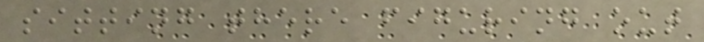sitting there figuring out
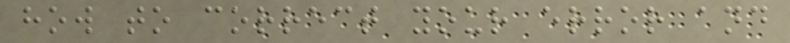how to correct your error and
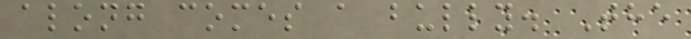along comes a bully. The
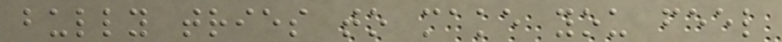bully tries to make you feel
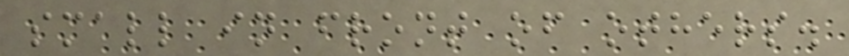small in front of others.
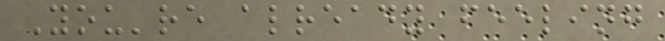You're already feeling
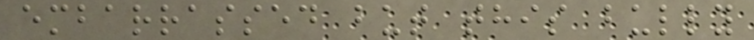embarrassed but this bully
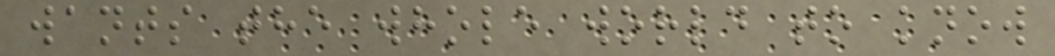wants the whole world to know
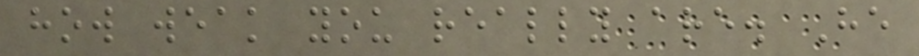how weak you really are. He
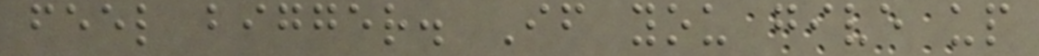feel bigger. If you give up
